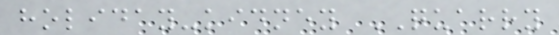holiday-kidney QUARRY
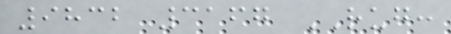9832 3167 RUG:
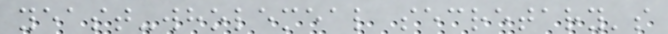yeast-wholemeal secretary's
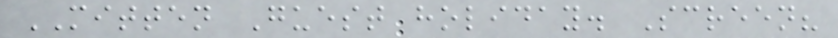MITTEN Guest holiday. Screen?
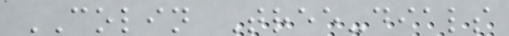COLIN Tree-dials
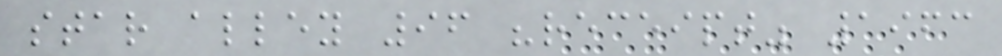star alley 96 "receipt" 1963
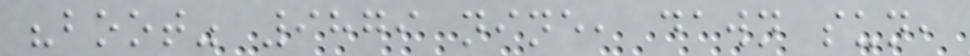"boot" 9879 nine, dawn sun,
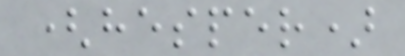(hesper)
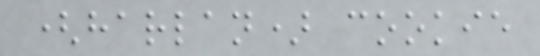(harlan) cookie
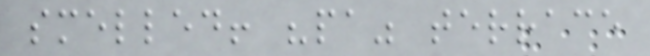smelled! "pa" terrace
